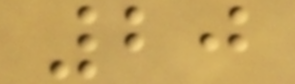20
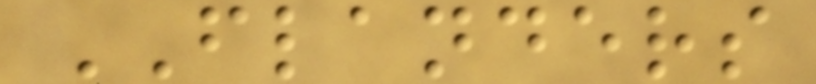FLANDERS
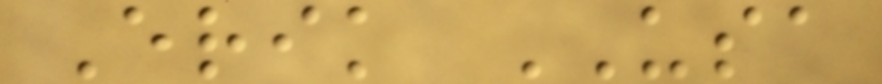Erik USA
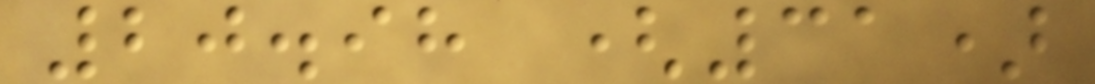20.98 (31)
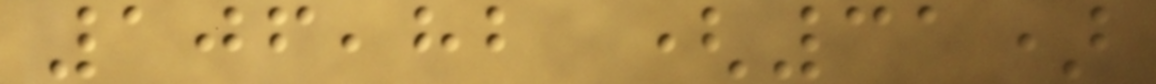106,82 (31)
